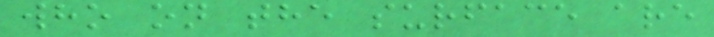who on the surface are
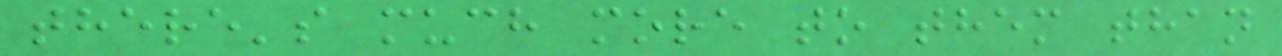there's much more to them than
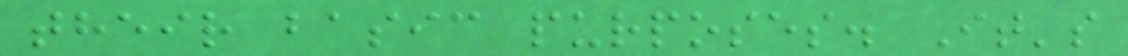their basic purposes. It's
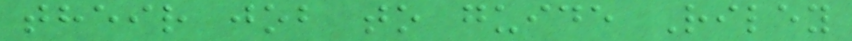their job to guide Riley
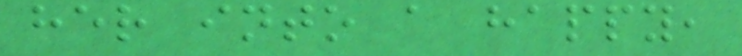her into a happy,
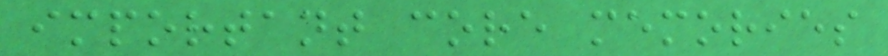important core memories
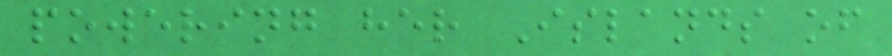powering her Islands of
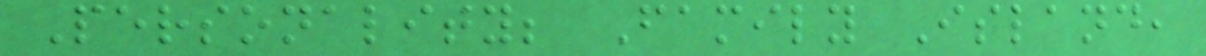Personality; Family Island,
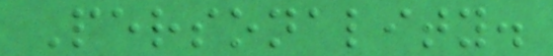Personality.
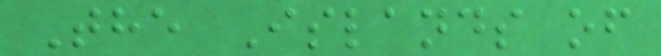The Islands of
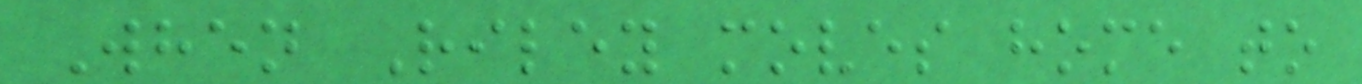When Riley moves home to
